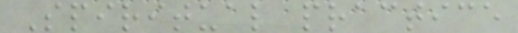Spiritual practice
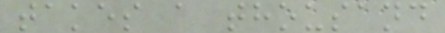takes a thousand
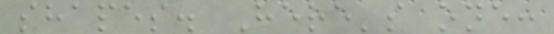shapes. Here's one:
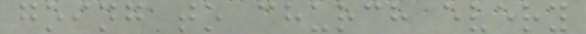going to church every
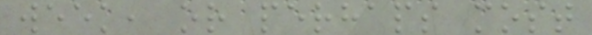week, or perhaps most
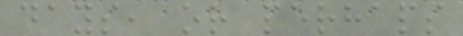days, or perhaps
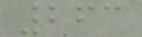263
